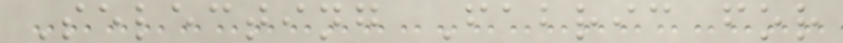Selecting Fabric for
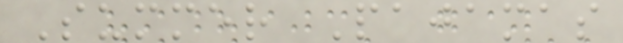Summer Pajamas
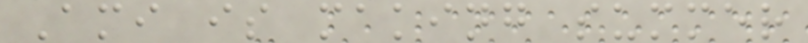Ami is making summer
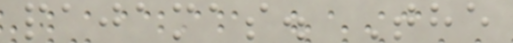pajamas. The
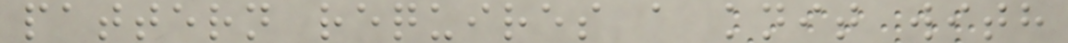pattern requires a knit with
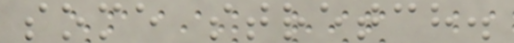some stretch.
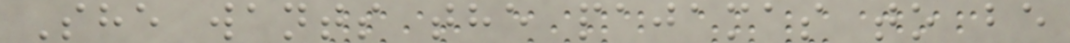She wants the pajamas to be
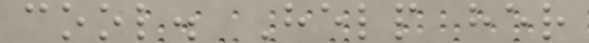cool. Help her
